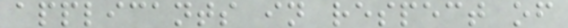applicants in respect of
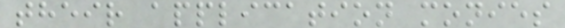their application monies
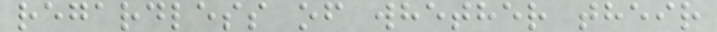regardless of whether their
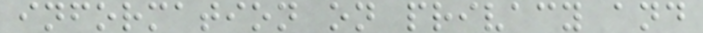information on privacy and
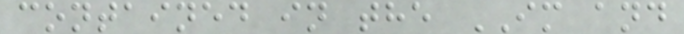contained in the IM and
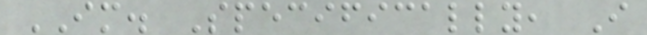IM. Specifically, I
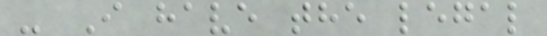- I have the legal
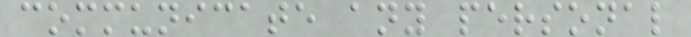communicate any personal
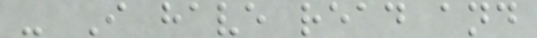- I have read and
